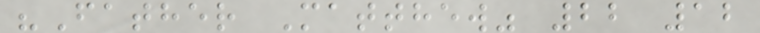"Father Matthew" 22 12
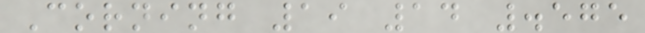Corning 19 14 .575
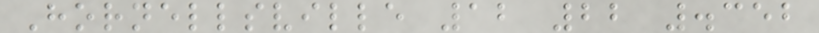Hornellsville 12 22 .352
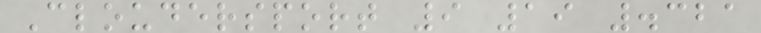Cloudersport 9 19 .321
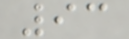93
